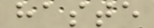haste
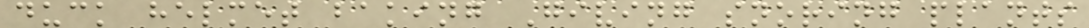duck helmet baking Giving snoring plants
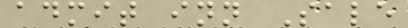admit inn Sale
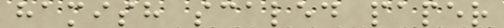hamish scaled paper
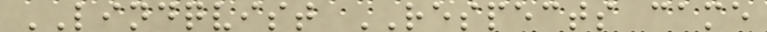LINDQVIST RESPECTS came
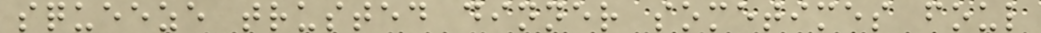squeeze trusted dinner sometimes foul
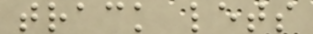track lets
